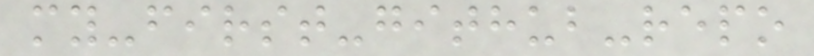my-first-github-repo
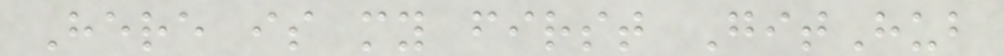Here is my first GitHub
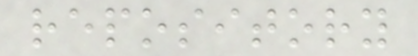repository
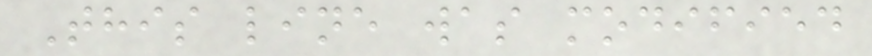This line was modified
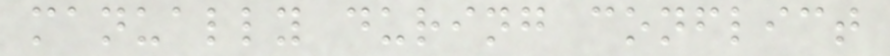manually during conflict
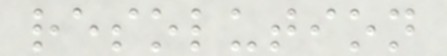resolution
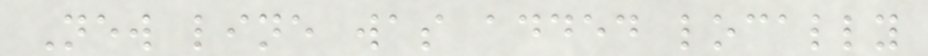New line was added locally
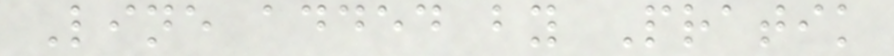Line added by Pratik
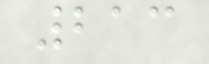213
